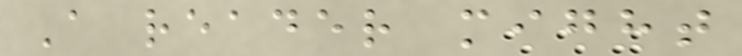A reader might
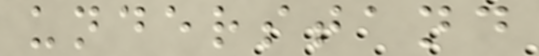understand
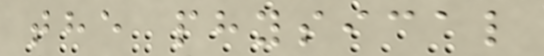the physical
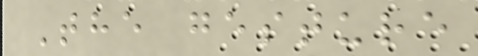The gesture
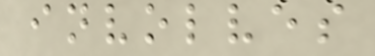involves
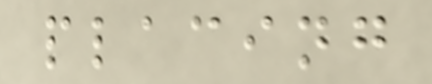placing
